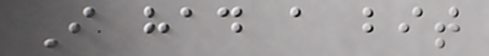I had a bit
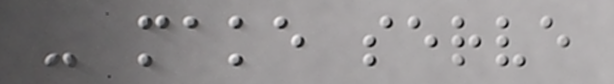- make serve
